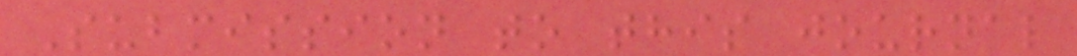Submission to this journal
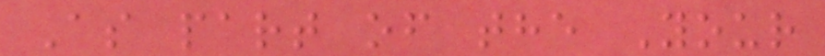As part of the Your
